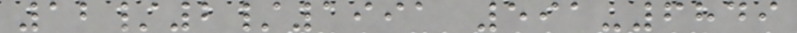12/2/1991 591-6849
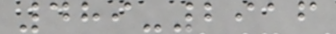489-2916
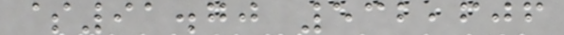$91.70 532,606
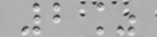2%
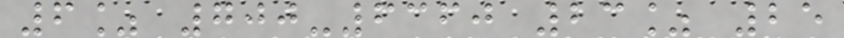6% 700-6360 23% 25
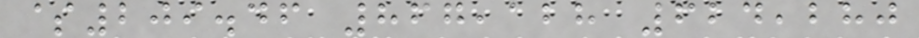$209.46 867,128 624,280
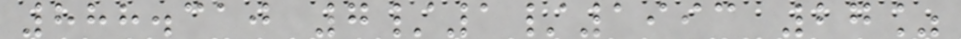888.310 7/1/1993 27%
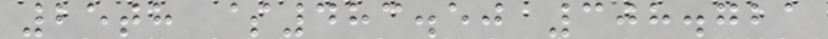25th $483.50 308.721
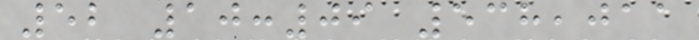52 10:09 538,011
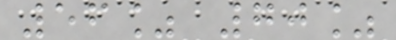56% 70%
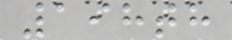198th
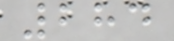284
